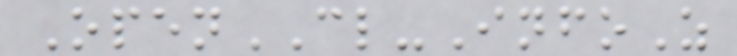OpenCL-InfoZ
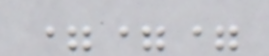===
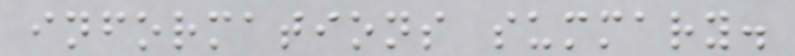informations summary.
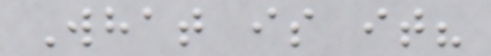What is it?
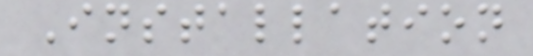Installation
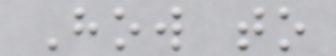How to
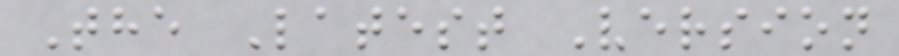The Latest Version
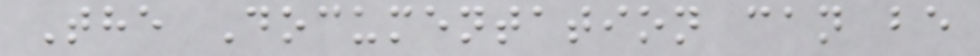The Documentation can be
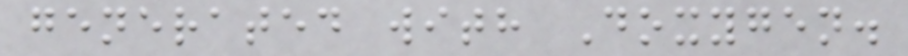generated with Doxygen.
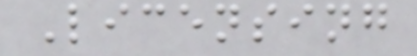Licensing
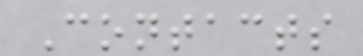Contacts
